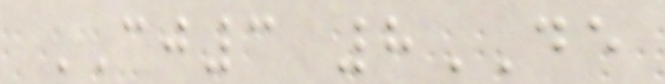CJ3 8DE
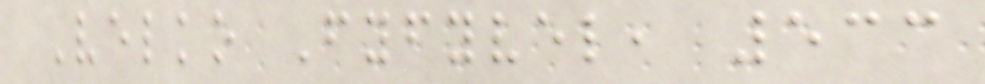Velko Fyfyvel, 533
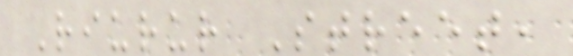Riurur Street,
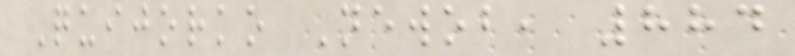Quijorko Newob, 884
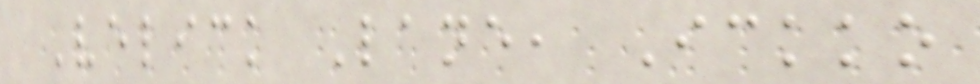Velick Lane, Ickko
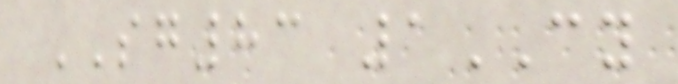SG83 1CY
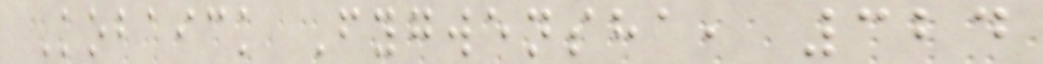Kobaick Fygwensha, 324
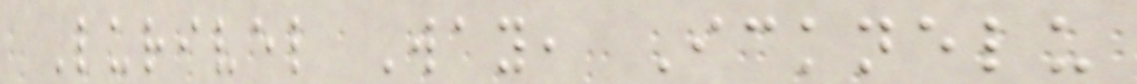Lurivel Way, Icknelu
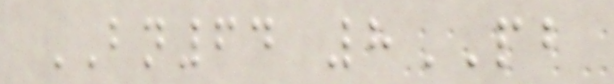BN64 8PB
